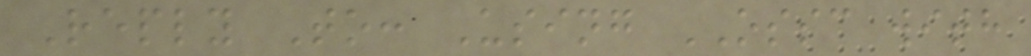Reply To: Using OSSC with
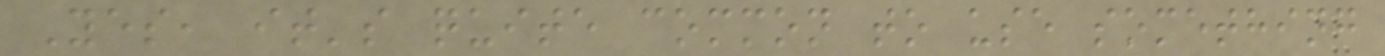Yes, it's quite common to use something
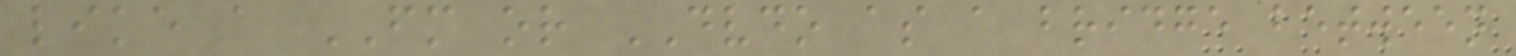like a FM or DVDO as a bridge between
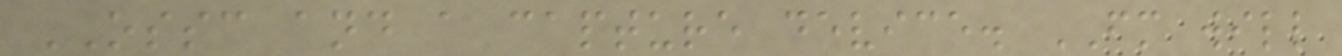OSSC and a capture device. FM will
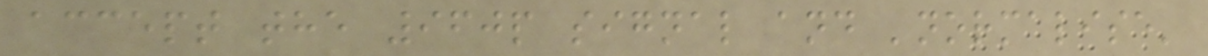accept the 960p signal and 'normalise'
